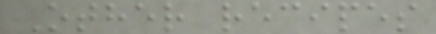Other recipes
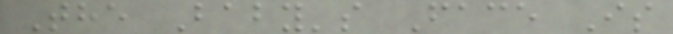The Baby's Face Is
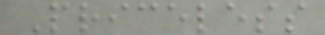Priceless
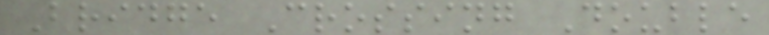Bridge Crossing Double
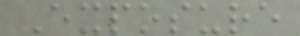Exposure
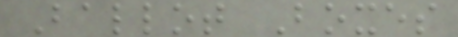Ballot Boxes
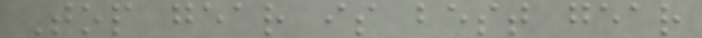Top gear is best gear
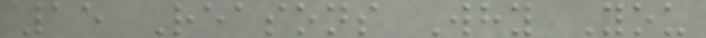15 Reasons Why You
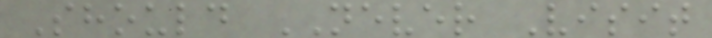Should NEVER Visit
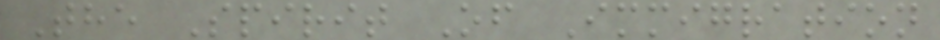The Spirit Of Immigration
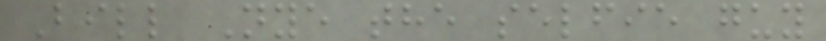Bill Nye the selfie guy
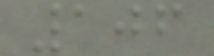106
